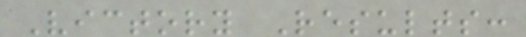Victory Results:
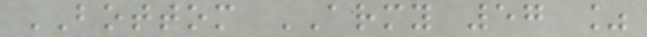BOTTOM ARMY 57 %
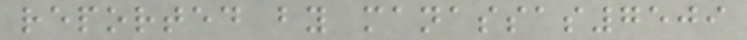reported by manassas7509
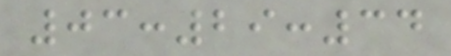03:29:34
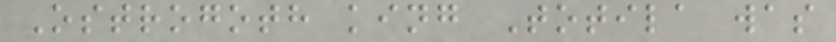Ostrogoth king Totila was
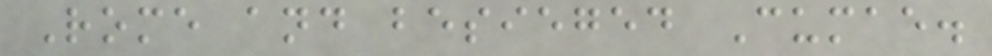Rome and besieged Cumae.
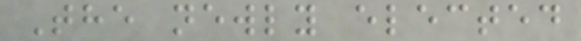The newly elected
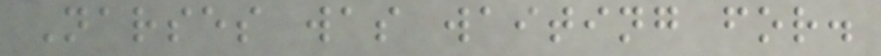Narses was waiting for.
